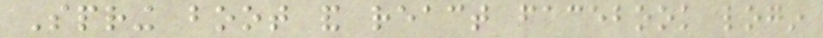Spring boot and react facebook login
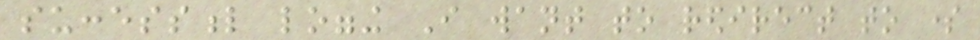successful logging I want to redirect to some
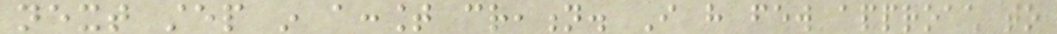next step in account creation. I have few approach to
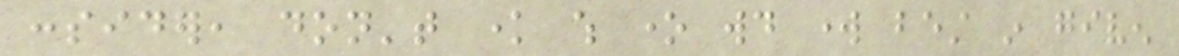consider, don't know which one would work best in given
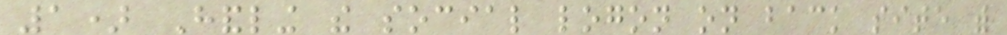1) Handling the social logon on back site with
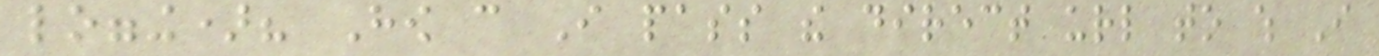logging)? How can I pass the direct url to which I
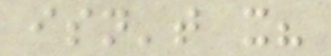isn't it?
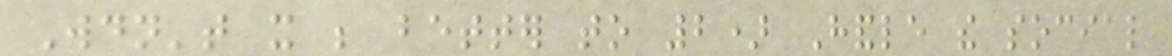Wouldn't it be better to 2) Handle the social
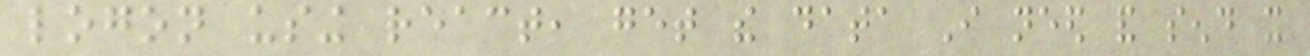logon using react, get the data I need and send it
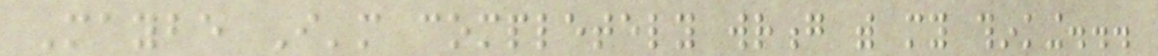Maybe I'm completely wrong with my thinking...
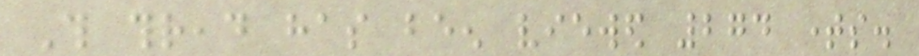This thread has been viewed 274 times.
